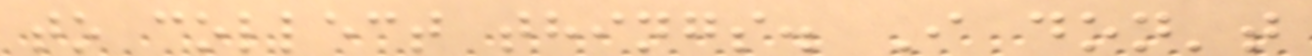to collect things. I don't
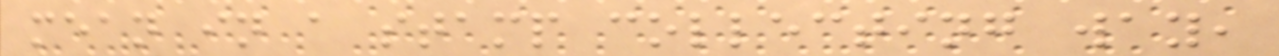mean in a stamp collecting way,
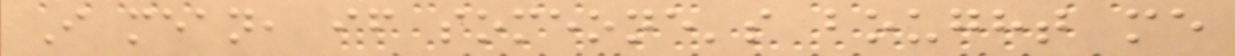I mean, if someone's bought me
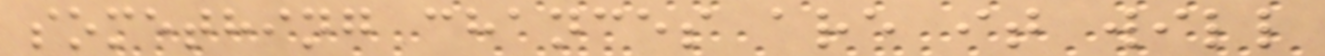something chances are it will
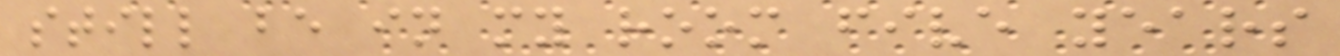still be in my room five years
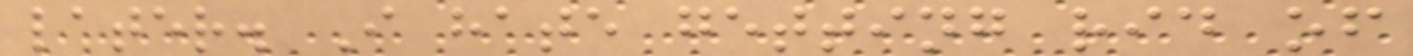later. I hate getting rid of
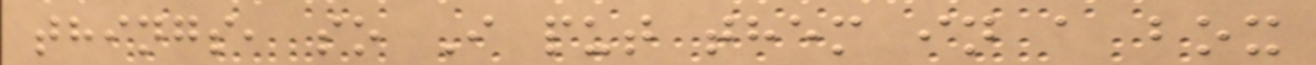things, so I put them in a box
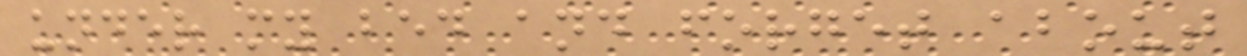under my bed and forget about
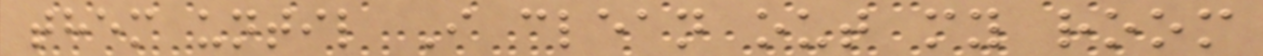them until I clean out my room
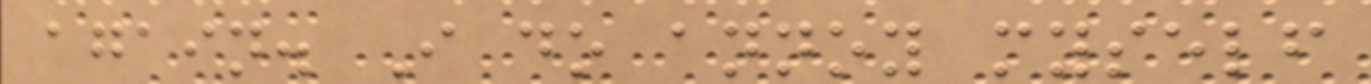again. I do annoy myself
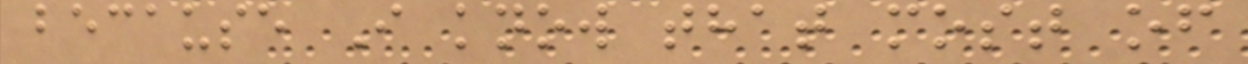because I know that most of
